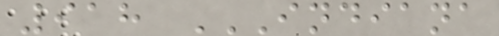918 INDIANA
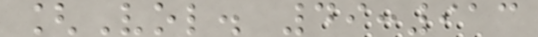[Vol. 49:913
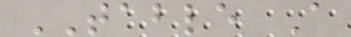TABLE A
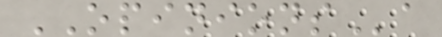OPINIONSa
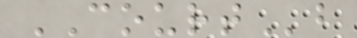COURTb
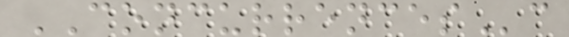CONCURRENCESc
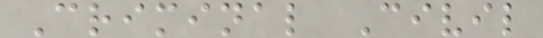Criminal Civil
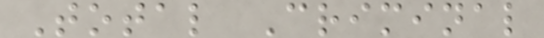Total Criminal
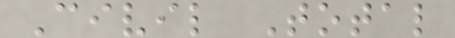Civil Total
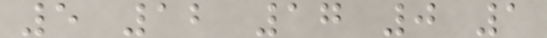5 12 17 0 1
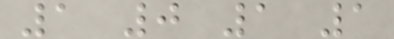1 0 1 1
